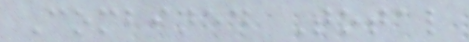Combined Total
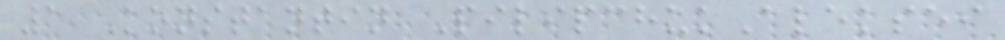1 Konstantin PilipchukAleksei
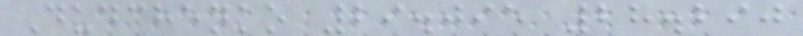Dudchenko 29.095 28.290
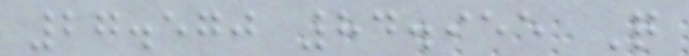27.570 84.955 Q
